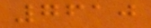7610
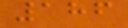186
